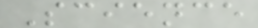Science
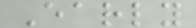Early
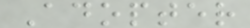Adopter
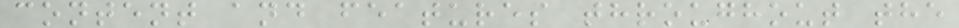content and features throughout the
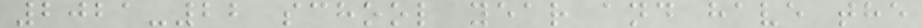2021-22 school year and have the
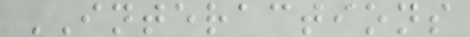INTERACTIONS
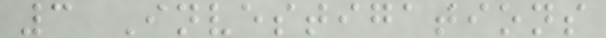3 Investigations
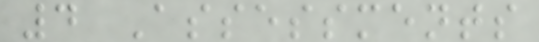4 Assessments
